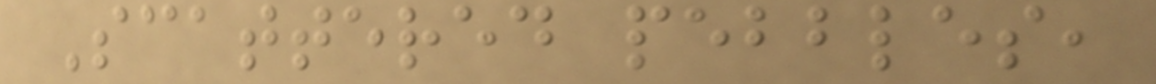Scattered pebbles,
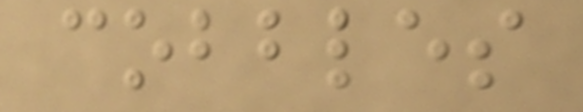cobbles
